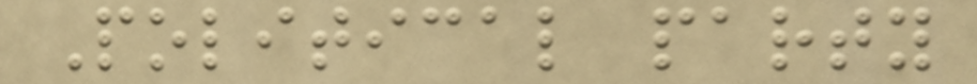Political party
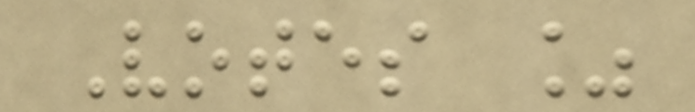Votes %
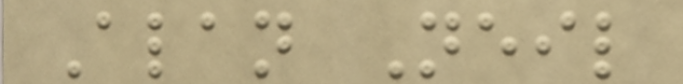Alan Neil
